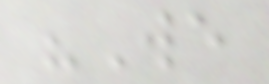"We
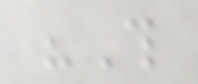"This
